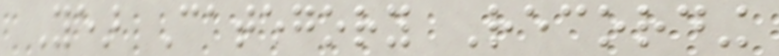Year Category Recording
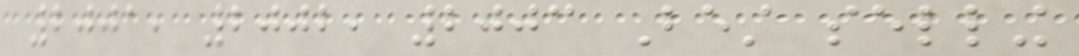2001, 2002, 2003 Best selling
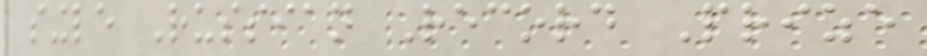single Russian Record Prize
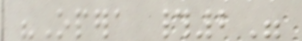"Opera #2"
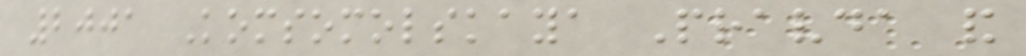2001 Komsomolskaya Pravda and
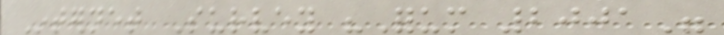Internet Survey "Forum 2001"
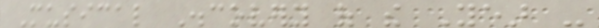Musical Discovery of the Year -
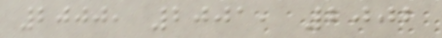2000, 2001, 2002
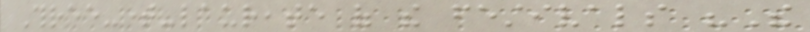Three-time-laureate of the festivals "The
